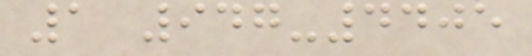1 947-4405
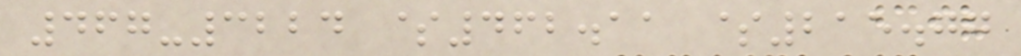467-3224 $462.11 $215.77
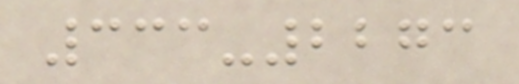333-2273
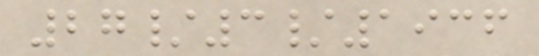27/3/1936
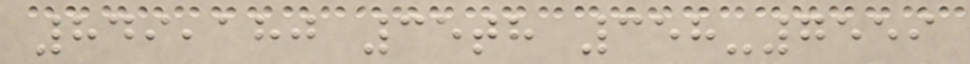849,180 35th 358-7559
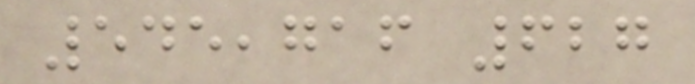545,716 627
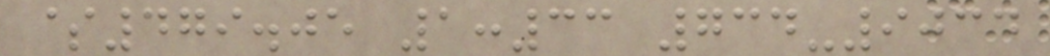$479.05 1:33 734-9034
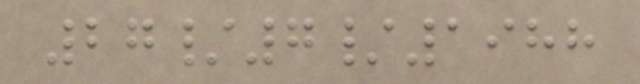27/7/1988
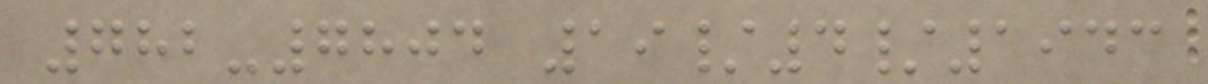782-7804 19/4/1943
